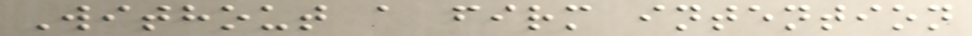Without a firm intention
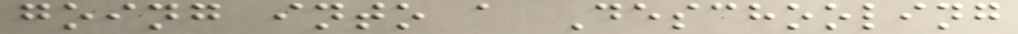going into a Deschooling
